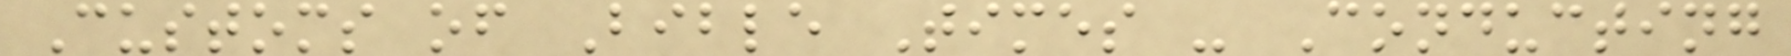Customs of Bible Times - Conducting
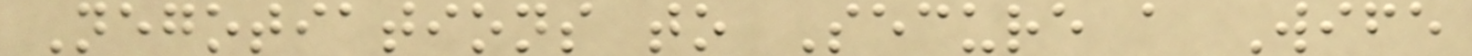Negotiations to Secure a Wife
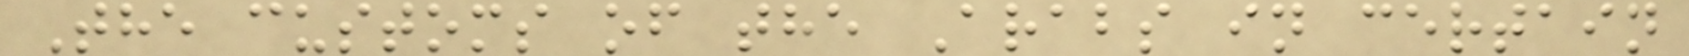The customs of the Arabs in certain
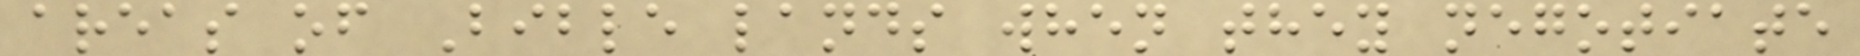areas of Bible lands when they negotiate
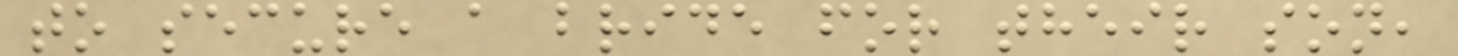to secure a bride for their son,
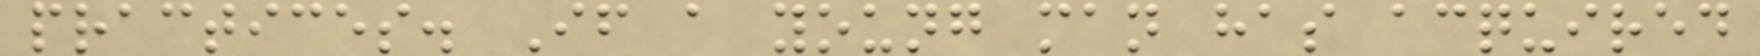practices. If a young man has acquired
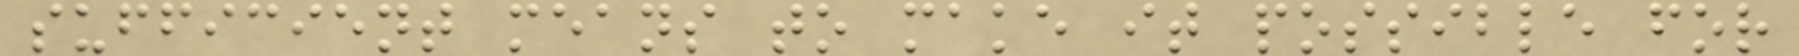sufficient means to make it possible for
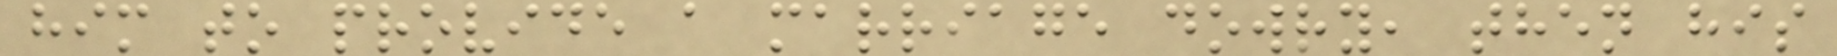him to provide a marriage dowry, then his
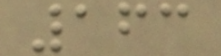163
